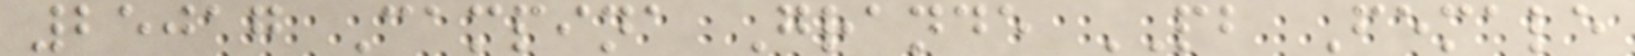25017 Campina Grande PB Female
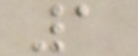1
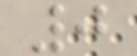0
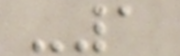-1
